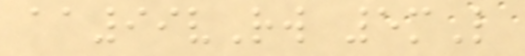aa99vRw 5mL
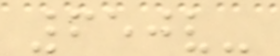650v-
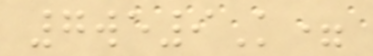7we9K=
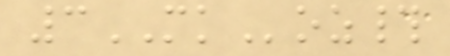3MKoz#
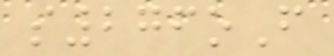s276oF
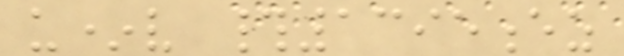u*v #1395ez
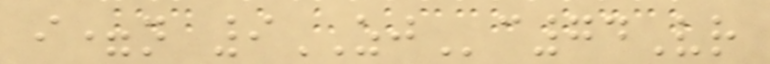i=n 9ZJc74Vr
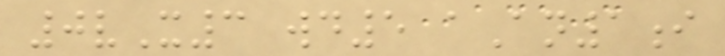0vX3 wd5 aAn1i
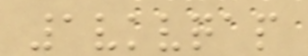1vkvqap
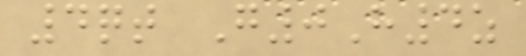4qt G0H4z
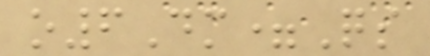o6Dm=Qs
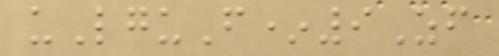uLguF*9Zf
